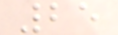25
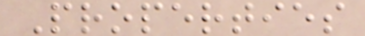Properties
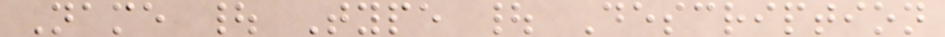Name | Type | Description
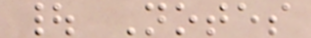| Notes
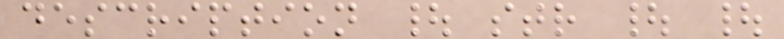description | str | |
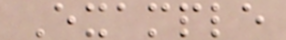Example
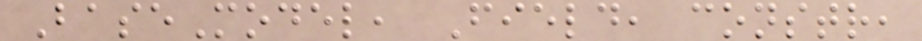BaseModel, Field, constr,
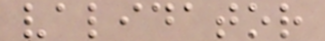validator
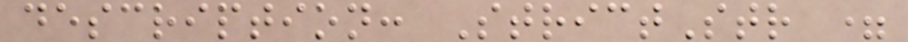description: StrictStr =
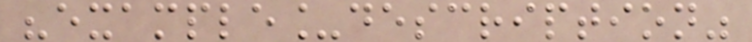"example_description"
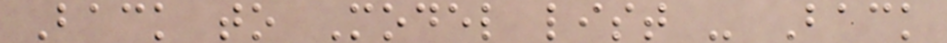Back to Model list - Back
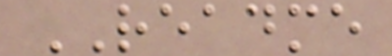README
